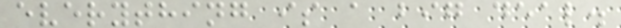everything is a big deal.
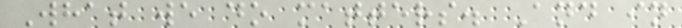What we do matters. And in
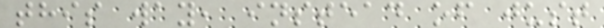this way, instead of just
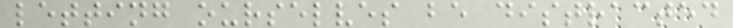letting ourselves be distracted
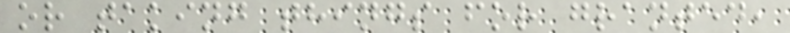or taking things for granted,
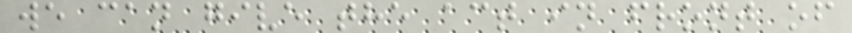we can give the act in front of
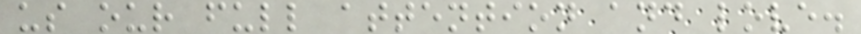us our full attention and love.
